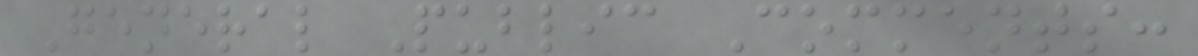General Public Comments:
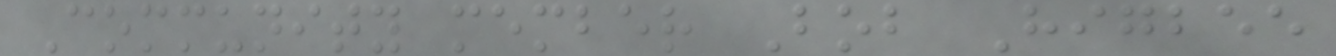Community member Bob Higbee
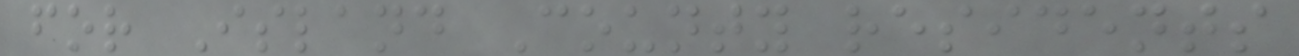for Island County residents
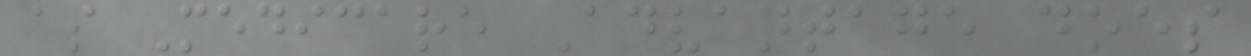as Medicare Advantage does
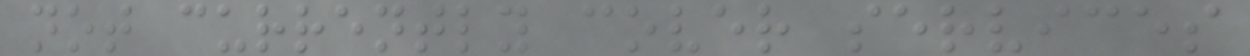not currently cover services
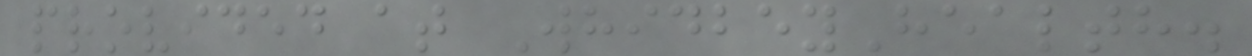provided at WhidbeyHealth.
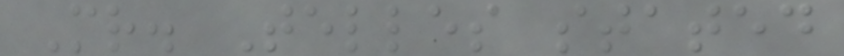Mr. Telles stated
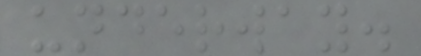underway.
